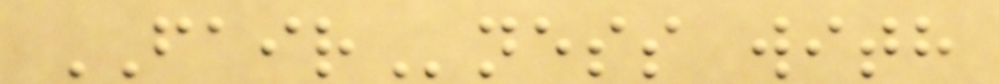FAIRness with
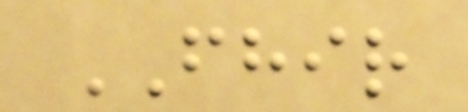FHIR
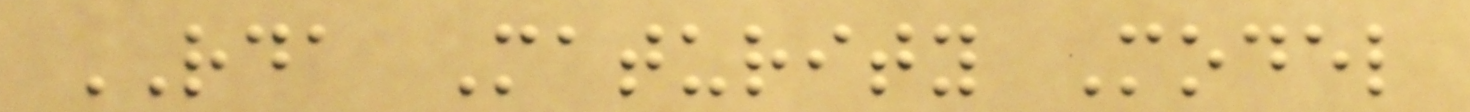RDA Maturity Model
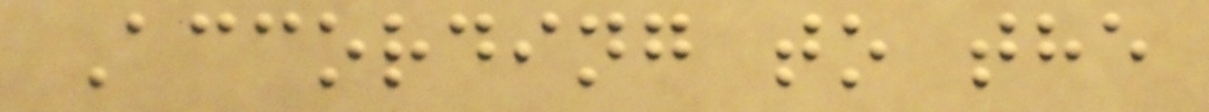According to the
